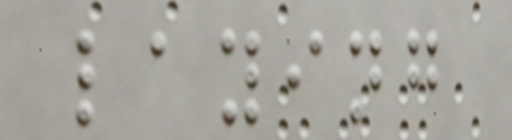laying
